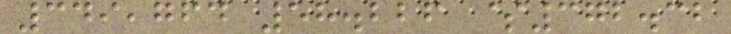349,764 58.226 $372.32
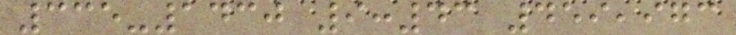335-1430 9:43 459,973
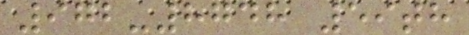972-8748 59th
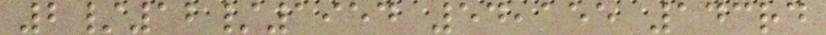2/12/1954 54,155 143rd
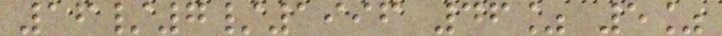16/7/1996 46% 5%
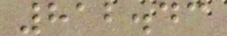812.43
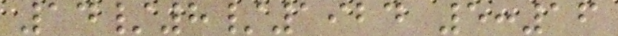14/8/1924 5:16
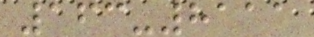163-8111
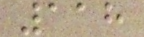118
